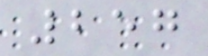257
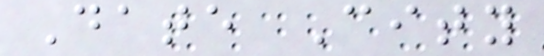Date City
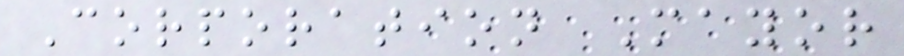Corporation Mayor
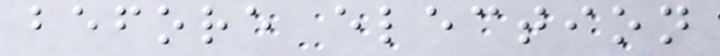before election
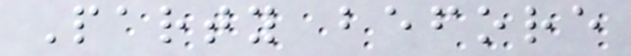Party before
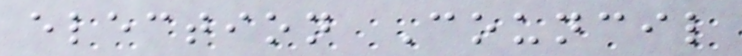election Council
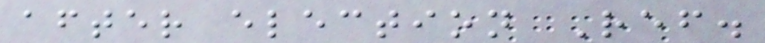after election Ref.
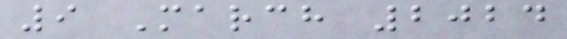9 March 2024
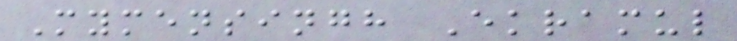Mymensingh Ekramul
